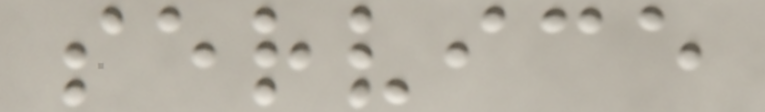service
